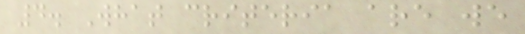4. What criteria are we
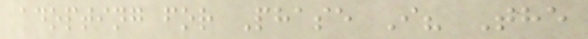adopting for Phase I? The
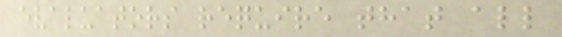evaluators require that all
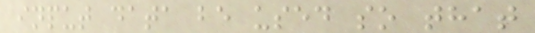input data be used so that
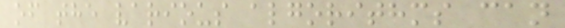of the various algorithms can
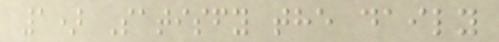1) Satisfy the daily
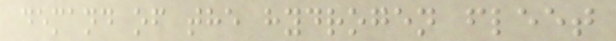demand of the hydrogen fleet
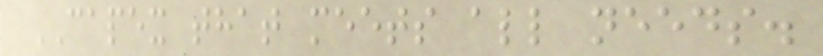CAPEX that meets all needs.
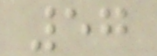57
